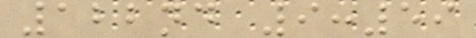122nd 9:59
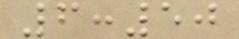6:50
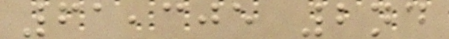61,305 2nd
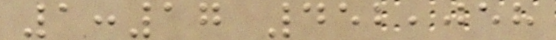1:17 452,058
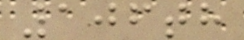106th
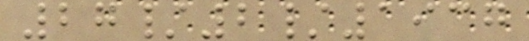27/2/1937
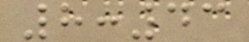8:43
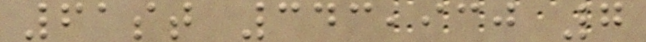61st 343,930 7
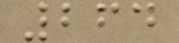264
